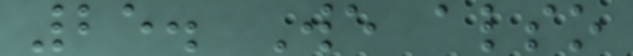25. We also
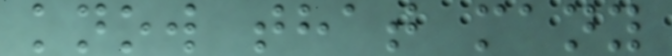know that many
